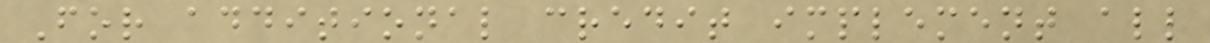For additional credit implement all
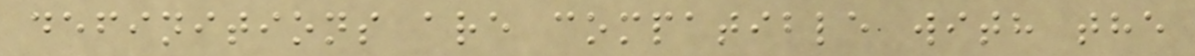definitions are compatible with the
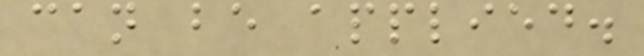can be applied.
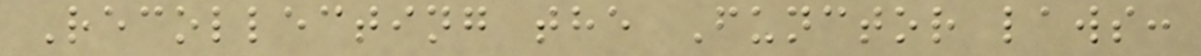Recollecting the Functor laws:
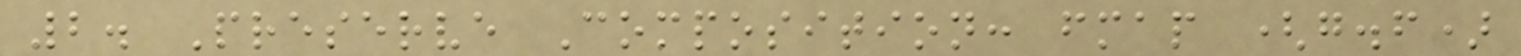2. Preserve Composition: fmap (g.f)
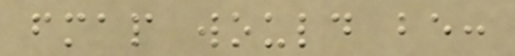fmap would be:
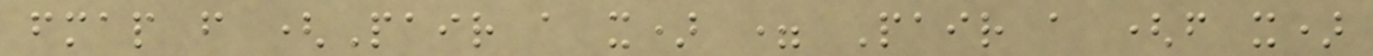fmap f (Pair a x) = Pair a (f x)
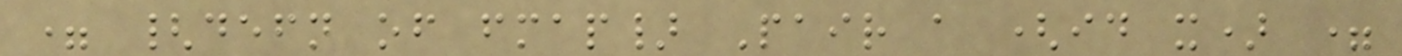= {defn of fmap} Pair a (id x) =
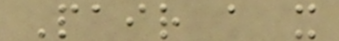Pair a x
